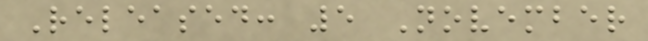Released: 5 November
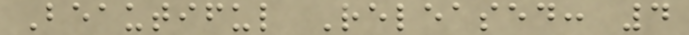Beautiful Released: 4
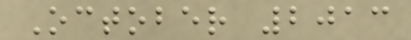October 2013
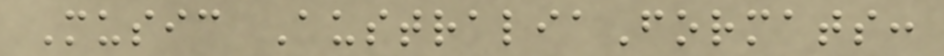Music AustraliaFormats:
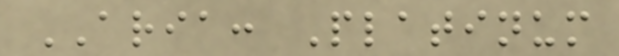ARIA: Platinum
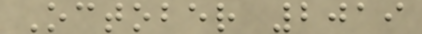October 2019
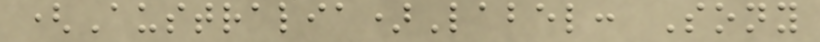(Australia)Label: Sony
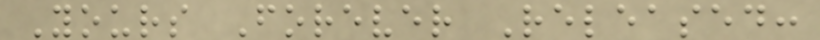Yours Forever Released:
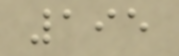195
